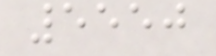5550
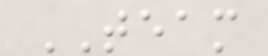TEAM
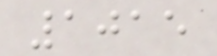1015
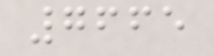7665
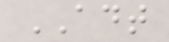ADT
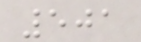501
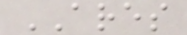ARES
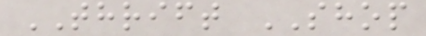THRIFT SHOP
